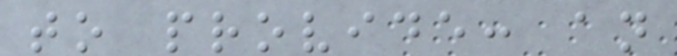to provide: an
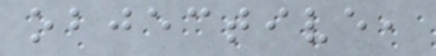objective,
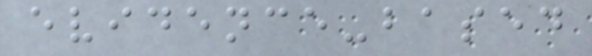evidence-based
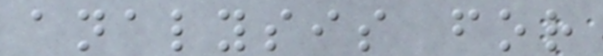analysis for
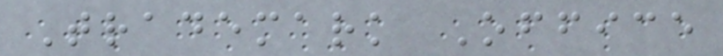Trademark Office
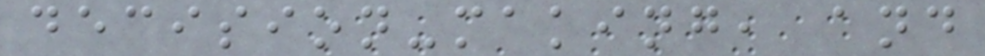decision-making, and
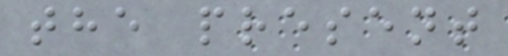the present
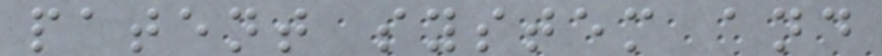patent system and
